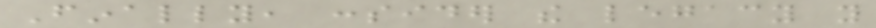Finally, consider the legacy you
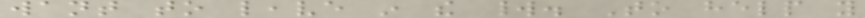want to leave in the world. To help you
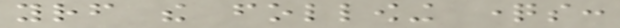yourself the following questions:
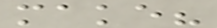make?
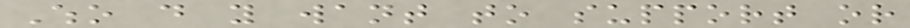Who do you want to support or
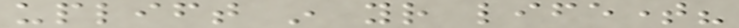uplift in your lifetime?
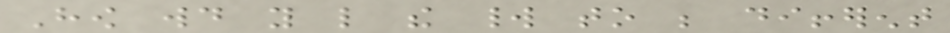How would you like the world to be different
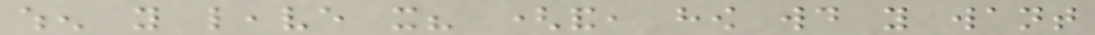when you leave it? (and, how would you want
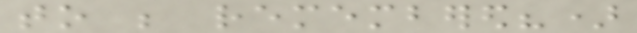to be remembered?)
